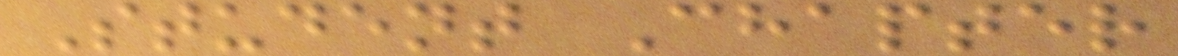Student Chapter
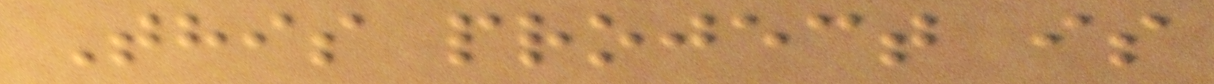This project is
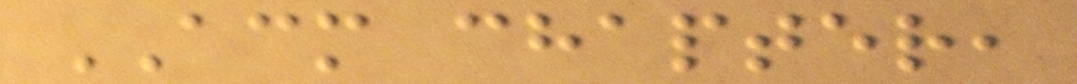ACM chapter,
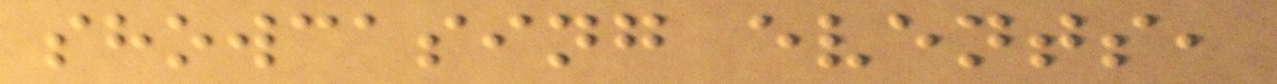showcasing events,
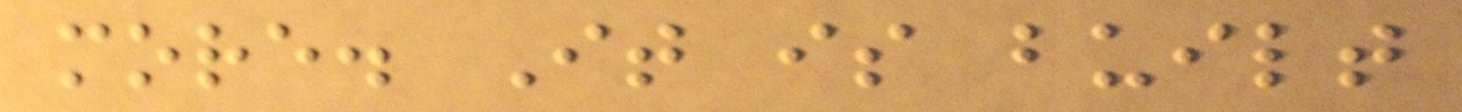more. It is built
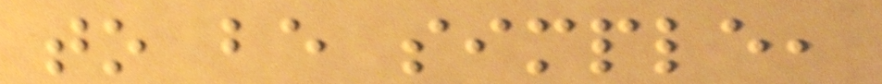to be simple,
